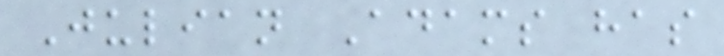Julian Adams has
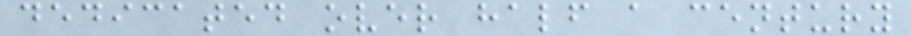dedicated over half a century
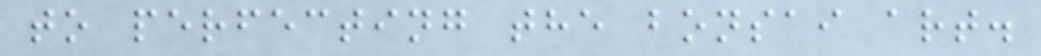to perfecting the bonsai art.
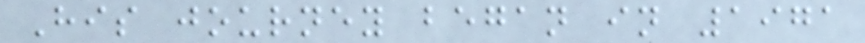His journey began in 1971
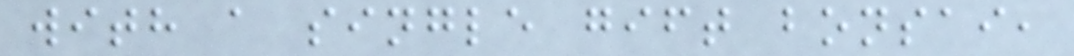with a single gift bonsai,
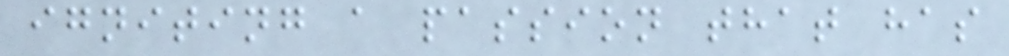igniting a passion that has
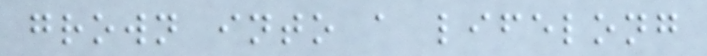grown into a lifelong
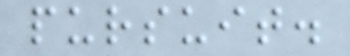pursuit.
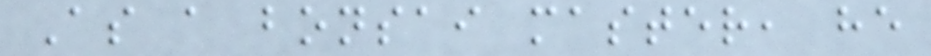As a bonsai master, he
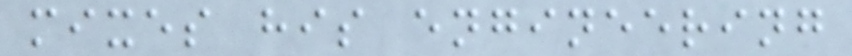mixes his engineering
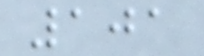101
